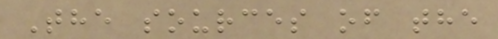The sources of the
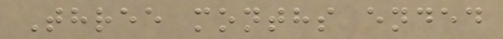Three months ended
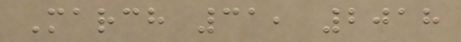March 31, 2018
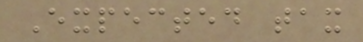Expected tax
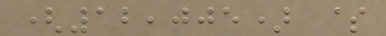(12,005) $
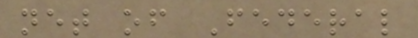net of Federal
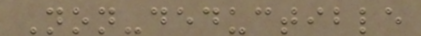Non-deductible
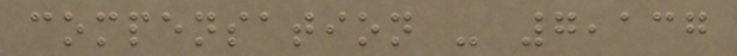compensation - 7,137
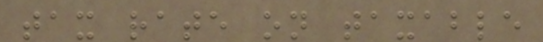tax rate on taxable
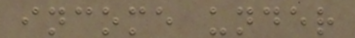income under
